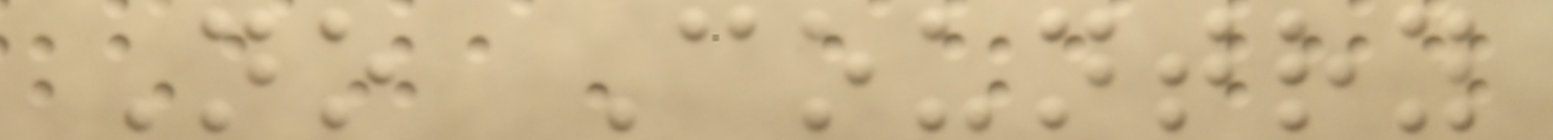No Country
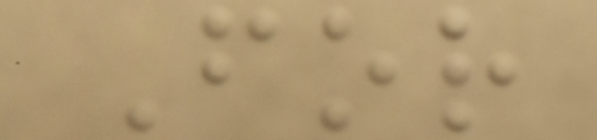For
